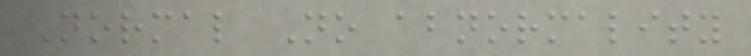Normal No abnormality
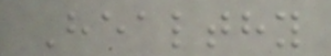Healthy
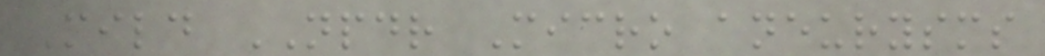Mild NPDR Micro aneurysms
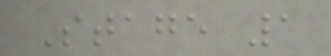Stage 1
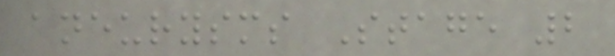aneurysms Stage 2
